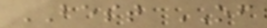BEST OF
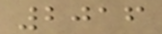2016
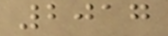2017
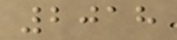2018
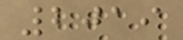2019
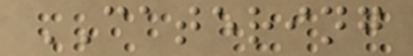CATERING
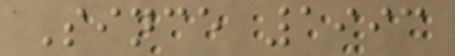Since 1993
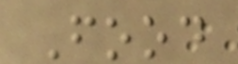Food
